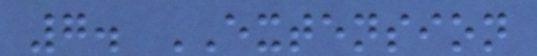7. EXTENSION
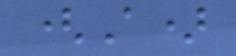(A)
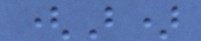(B)
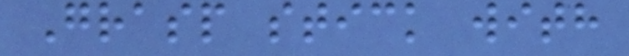Grasp stick with
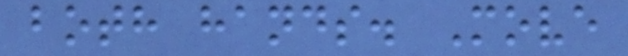both hands. Move
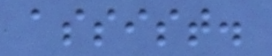assist.
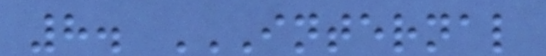8. INTERNAL
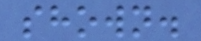shown.
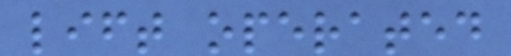lift operated
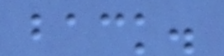back.
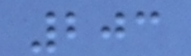203
